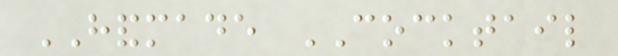HANDMADE COCKTAIL
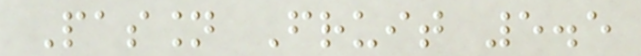Passion Fruit 5.5
